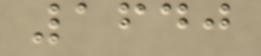1640
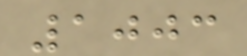1003
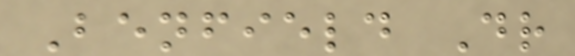Benfield Dr
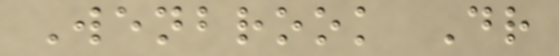Wenbrook Dr
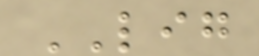LIG
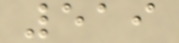519
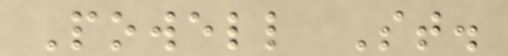Powell St.
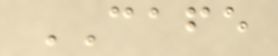CAFE
